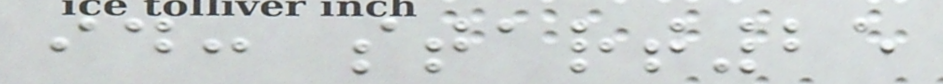id: start25
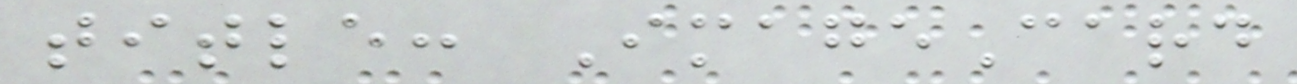title: ImageCard
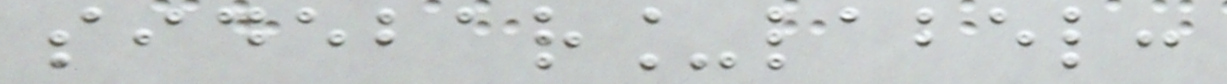sidebar_label:
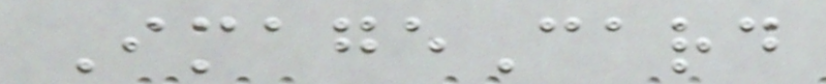ImageCard
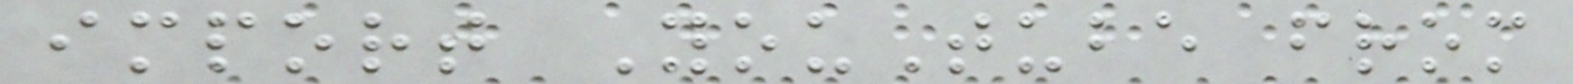import YouTube from
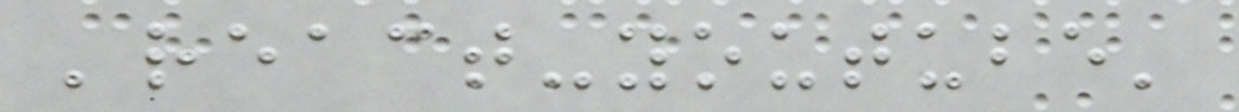'react-youtube'
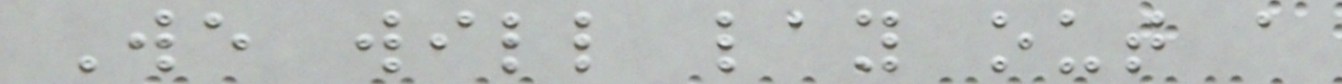We will lay out a
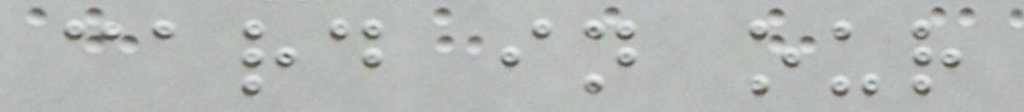card in our
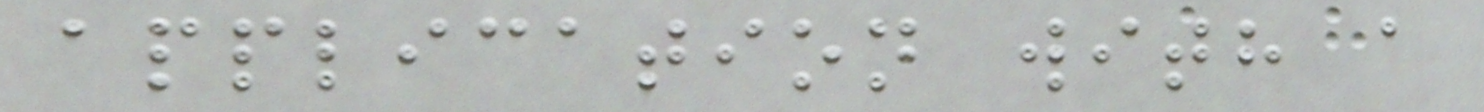application with a
